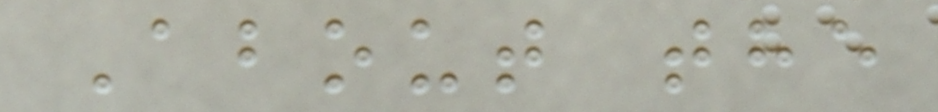About the
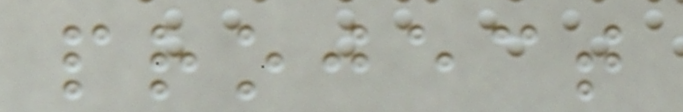project
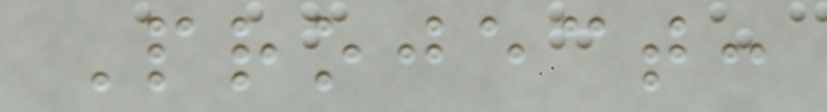Project:
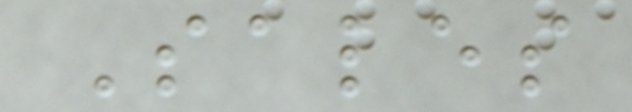Sales
